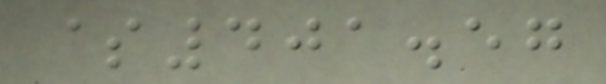$401.57
